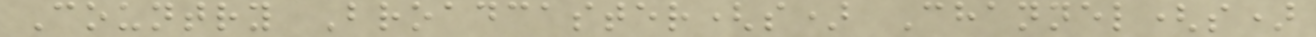Country Broadcaster(s) Channel(s)
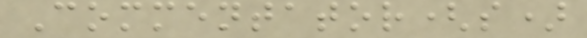Commentator(s)
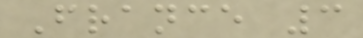France 3
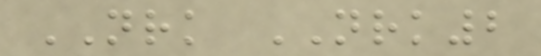NRK NRK2
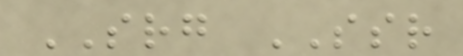SRG SSR
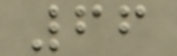66
